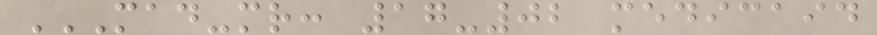MAD-MR: 17-02 MEDICAID
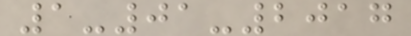1-01-2017
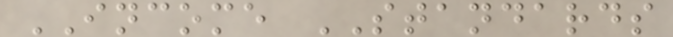INCOME STANDARDS
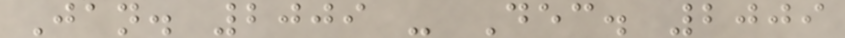Jan. 2009 - Dec. 2009
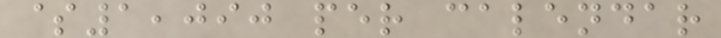$1,090 per calendar
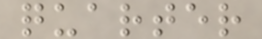quarter
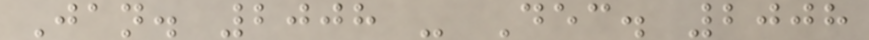Jan. 2008 - Dec. 2008
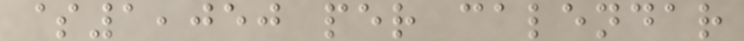$1,050 per calendar
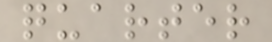quarter
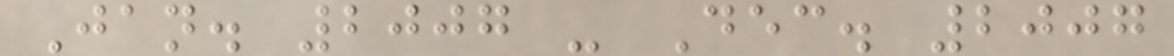Jan. 2007 - Dec. 2007
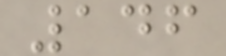146
